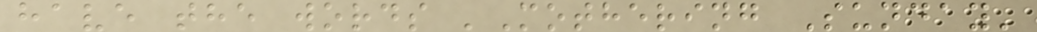have the words 'Mothering Sunday'
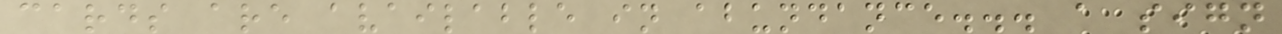cards are available in abundance... a sign
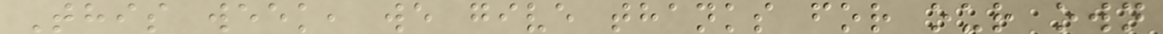This week, we give thanks for our own
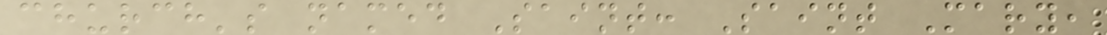church's named Saint: Saint Mary,
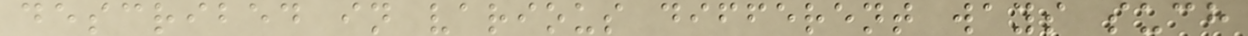described in various different ways such
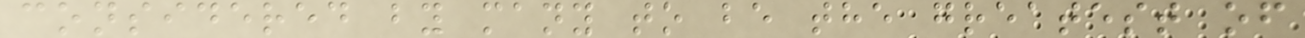considered by many to be the greatest of
